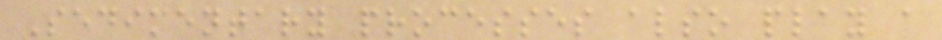Sedimentary processes also play a
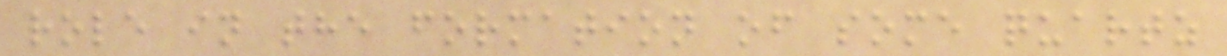role in the formation of some quartz
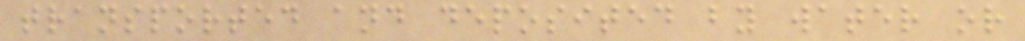transported and deposited by water or
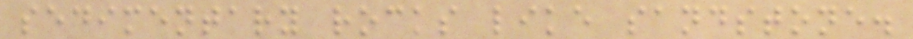sedimentary rocks like sandstone.
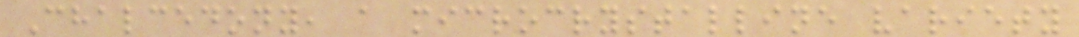Chalcedony, a microcrystalline variety
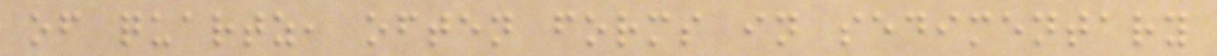of quartz, often forms in sedimentary
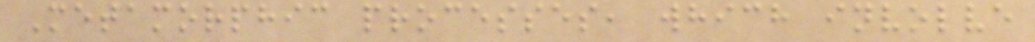Metamorphic processes, which involve
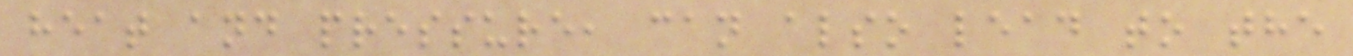heat and pressure, can also lead to the
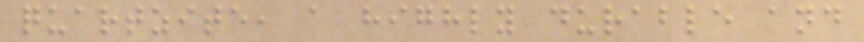quartzite, a highly durable and
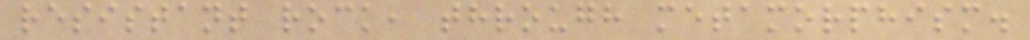resistant rock, through metamorphism.
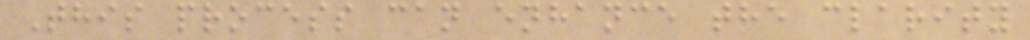This process can enhance the clarity
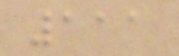111
